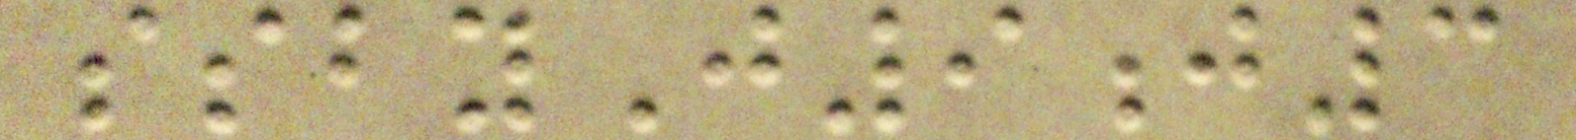ssbyJ9j3
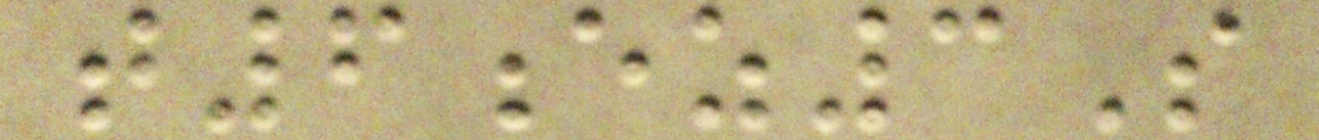t6ez3S
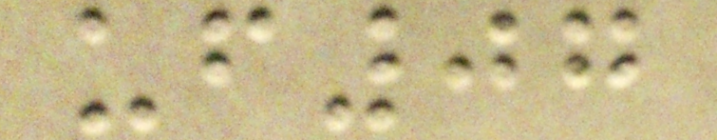uf07
